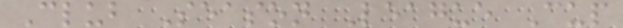Club Season League Cup
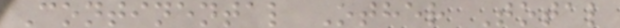Continental Other Total
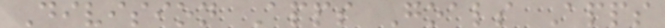Division Apps Goals Apps
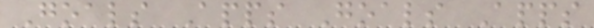Goals Apps Goals Apps
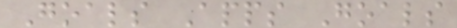Goals Apps Goals
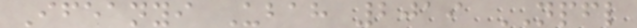Ifeanyi Ubah 2019 NPFL
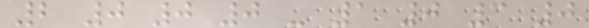2 0 0 0 - 1 0 3 0
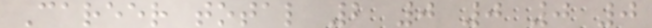Career total 2 0 0 0 0
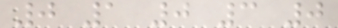0 1 0 3 0
